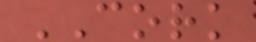CORK
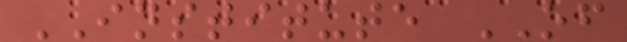INSTITUTE OF
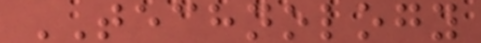TECHNOLOGY
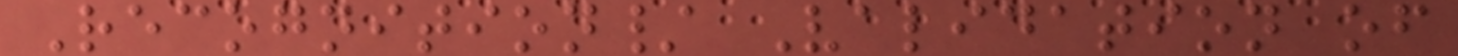Recognition/ Validation of
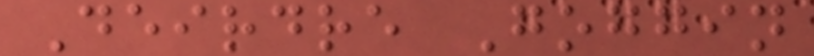Deirdre Goggin
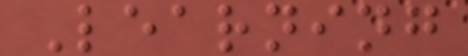Learning
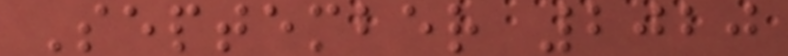September 2020
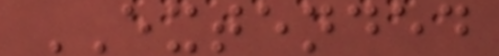EXTENDED
